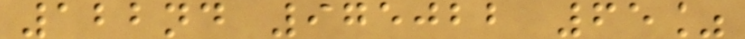122nd 975022 65%
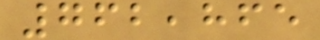762,865
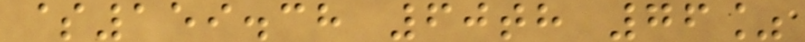$159.38 60th 76%
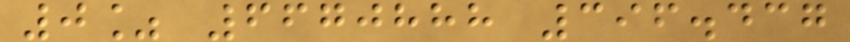0% 6670888 396.437
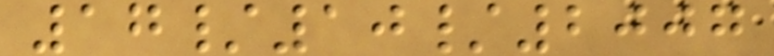17/10/2007
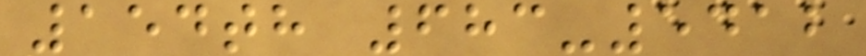154th 683-5412
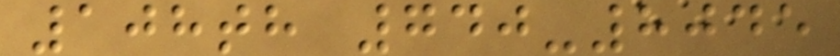108th 740-8045
